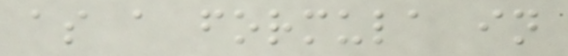as a formula in
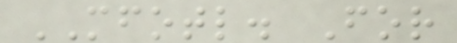MFOTL. For
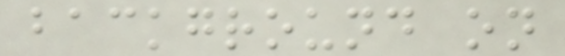background on
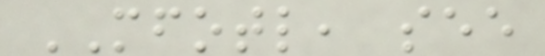MFOTL, see
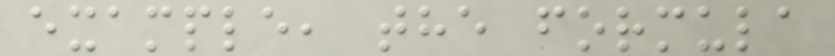example, the formula
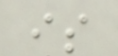is
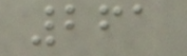261
